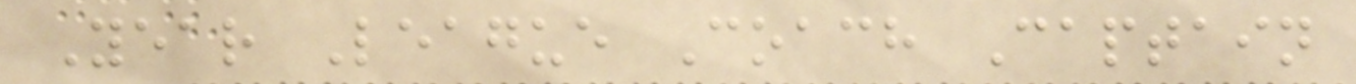Year League Coach Captain
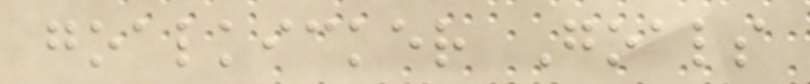goalkicker Goals
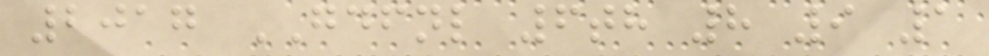2017 GDFNL 6th 8 9 1
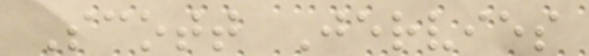Scott Jervies
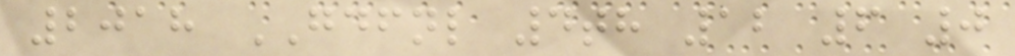2018 GDFNL 4th 12 6 0
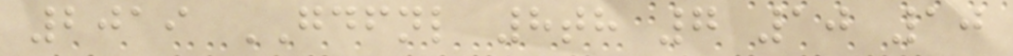2019 GDFNL 8th 7 10 10
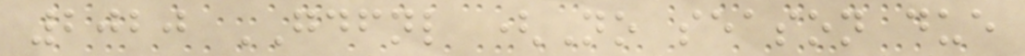2020 GDFNL (No season due
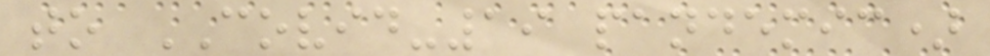to COVID-19 pandemic)
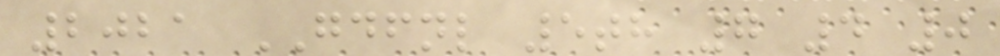2021 GDFNL 5th 7 4 0
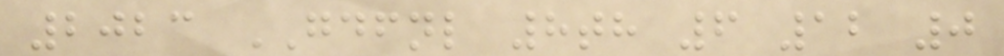2023 GDFNL 8th 6 12 0
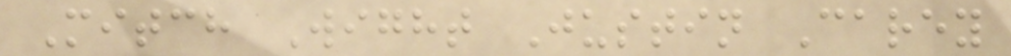Mitch Wight Justin Carey
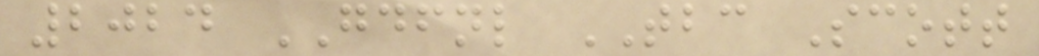2024 GDFNL TBC Scott
